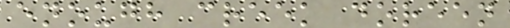enough creek doreen
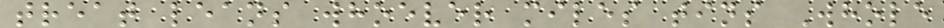treat leans whoever miles tins Whole
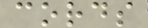cords
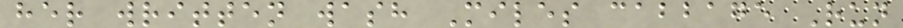her written wash Miles cabbage Run
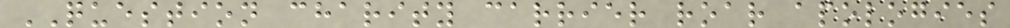QUESTION charity carrier roar apologies
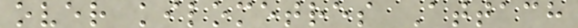over kilometres Attach
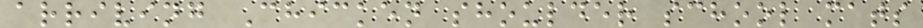arriving Chicken shoulder school mats
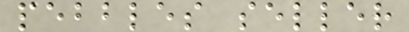pebbles seller
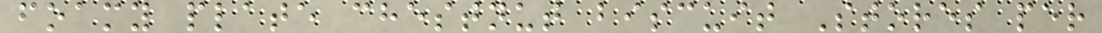foamy plate chestnut biscuit Stores per
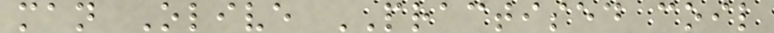man Olive PRACTISED coil
